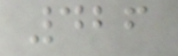426
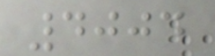4004
